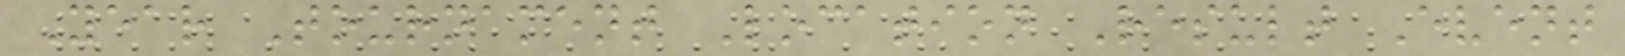Year Tournament Location Result Event
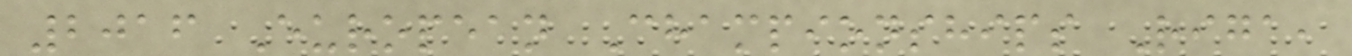2016 European Championships Riga,
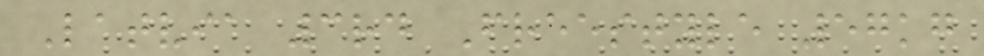Latvia 3rd Freestyle 57kg
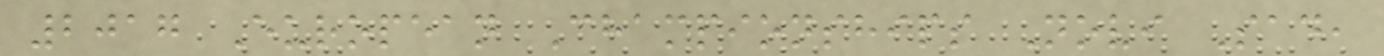2017 European Championships Novi Sad,
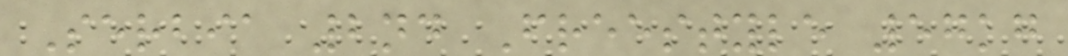Serbia 2nd Freestyle 57kg
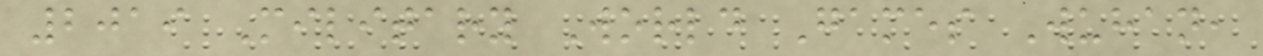2019 Military World Games Wuhan,
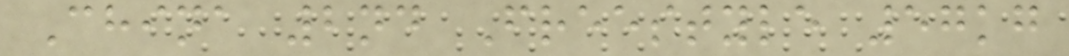China 2nd Freestyle 57kg
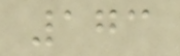173
